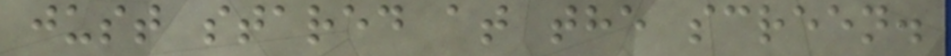just stared at the screen.
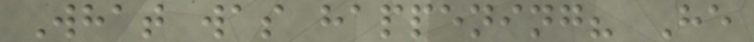What was happening? He
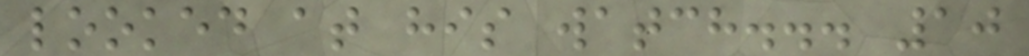looked at his watch... 10
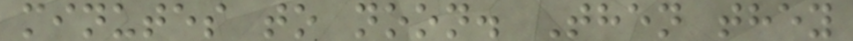minutes to noon. Then they
